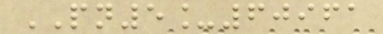PN5_60961
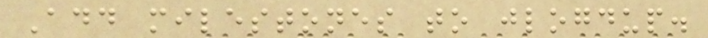Add milestones to jlogdup.
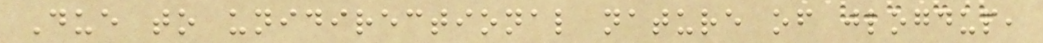Due to unidirectional nature of jlogdup,
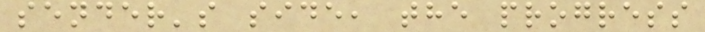sender's side, the progress
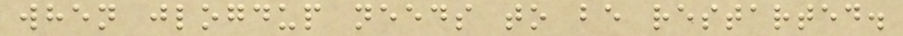when jlogdup needs to be restarted.
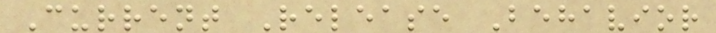Current Release Behavior
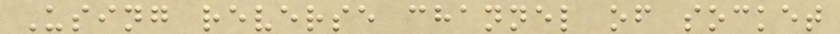Using reverse channel of socket
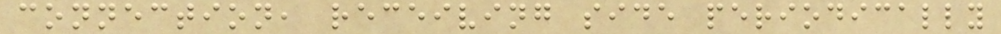connection, receiving side periodically
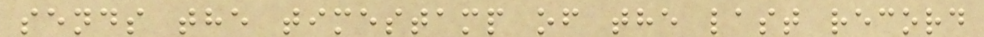sends the timestamp of the last record
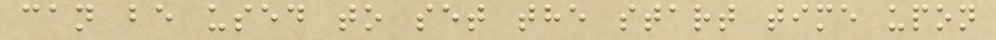can be used to set the start time upon
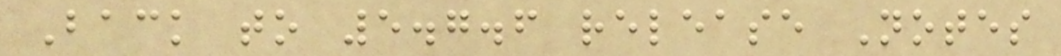Back to 5.7.6 release Notes
